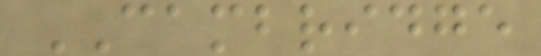CAMBRIDGE
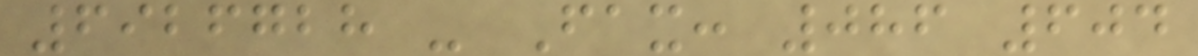6926728 - Fax: 086 604
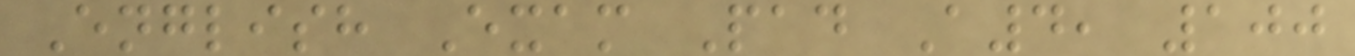English Exam Pad A4, 100
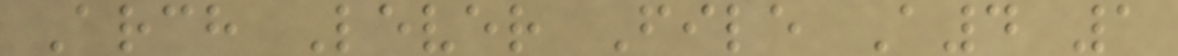Arch Lever File A4 1
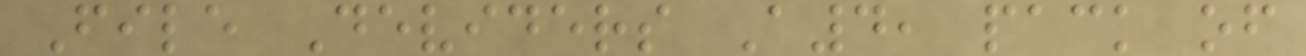File Deviders A4, pack of
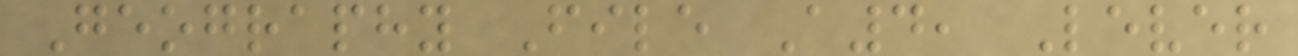Geography File A4, Lever
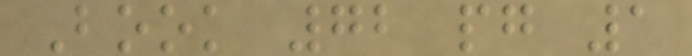Book 72 pg 1
